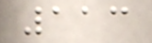113
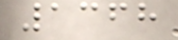1368
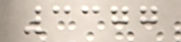3377
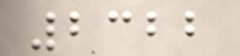2322
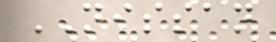NISSAN
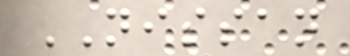NISSAN
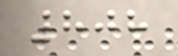808
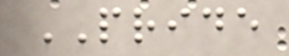PRIDE
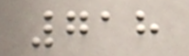718
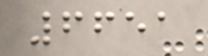6651
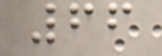66
